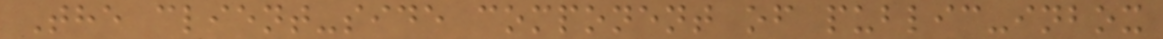The client-side component of public-inbox
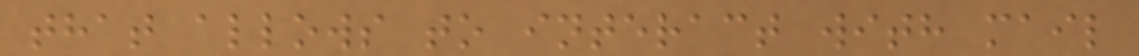that allows to interact with mail
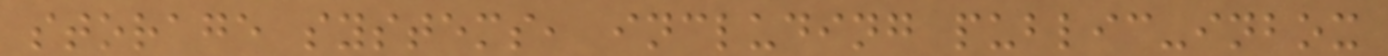storage systems, including public-inbox
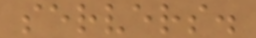servers.
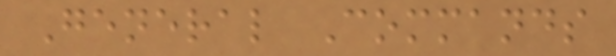General Commands
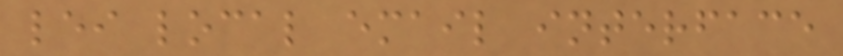lei local email interface
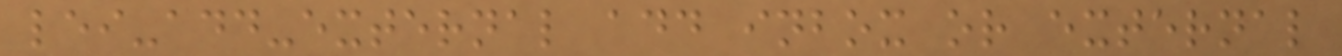lei-add-external add inbox or external
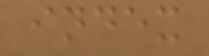index
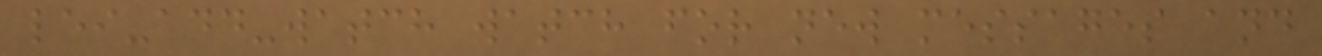lei-add-watch watch for new messages and
